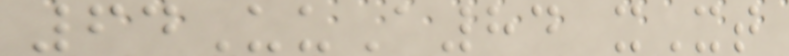64UuA84 xXt
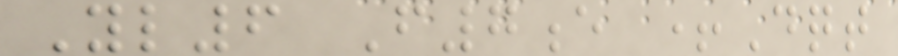Yl6 F7e +Dqt
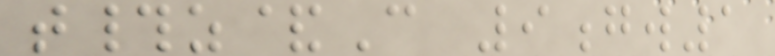t#z&C 9gw1
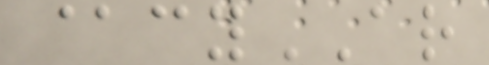@cyAR
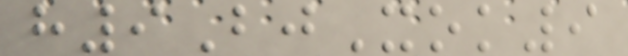h9BjXok9
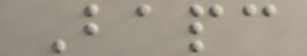Bapc
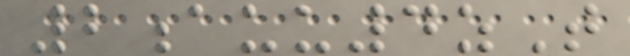2auu4zT
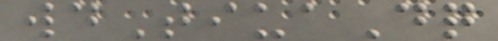wdTiuaDq
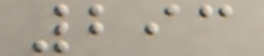293
